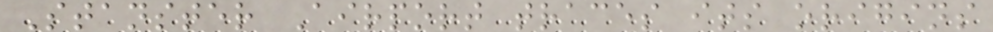Stanster Airport traces its origins
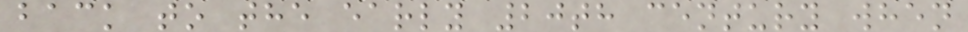back to the early 20th century when
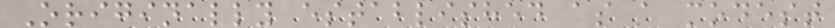Originally established as a modest
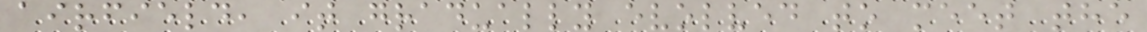airfield, it gradually evolved to meet the
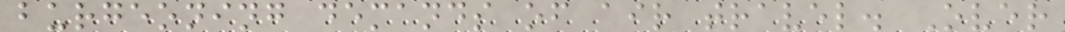burgeoning demands of air travel. Over
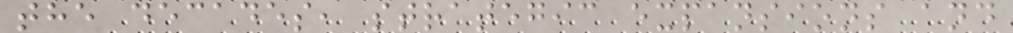the decades, strategic expansions and
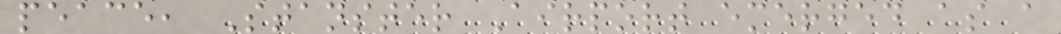peace, Stanster Airport emerged as a
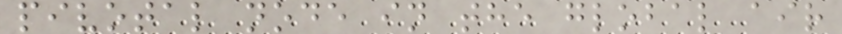pivotal node in the global air
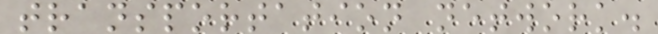transportation network.
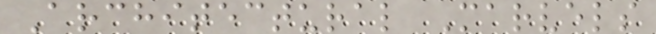Architectural Marvels
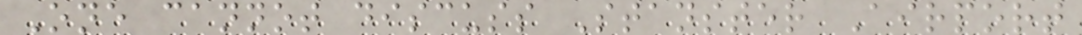One cannot discuss Stanster Airport
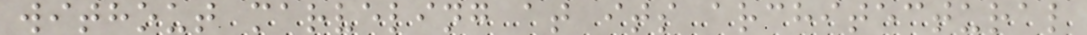without marveling at its architectural
